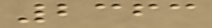2363
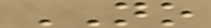NO
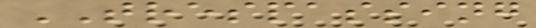TRESPASSING
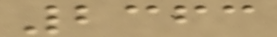2363
